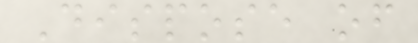Dispose of
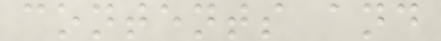contents and
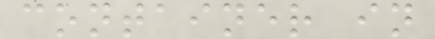container in
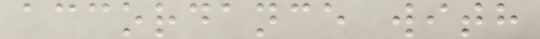accordance with
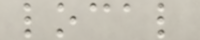local
